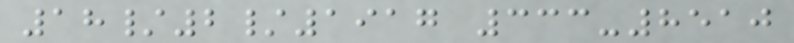18/2/1917 333-8510
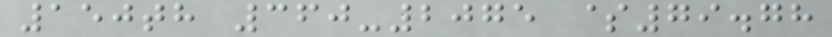150th 360-2075 $79.78
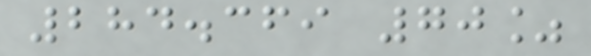284.369 70%
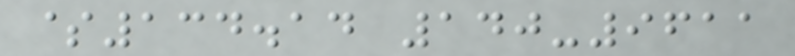$134.14 140-9611
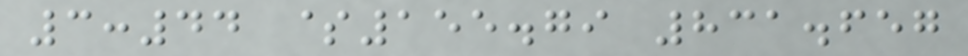3:44 $155.79 831.657
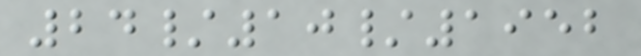24/10/1952
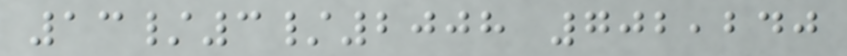13/3/2008 702,240
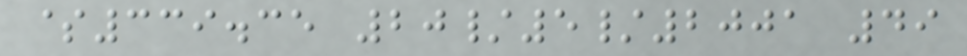$339.35 20/5/2001 49
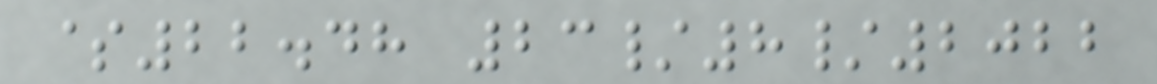$22.48 23/8/2022
